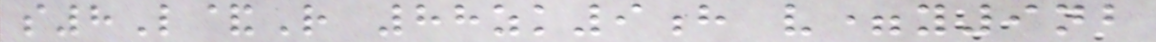s8L&R 88zk9h v=y9nb
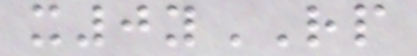x0yRP
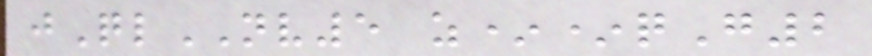jQlNV5 z**qG2
